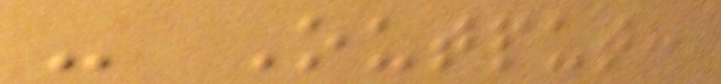- Output:
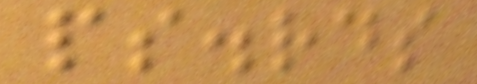ps.rds
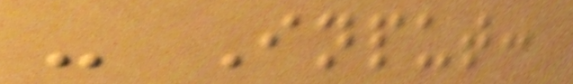- Input:
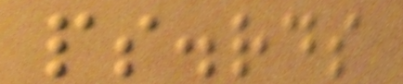ps.rds
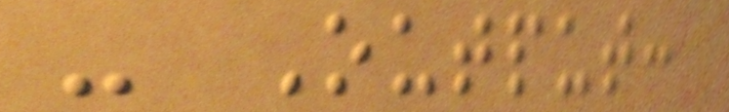- Output:
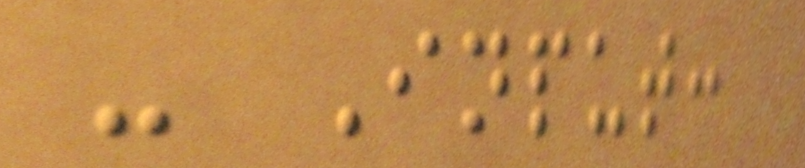- Input:
